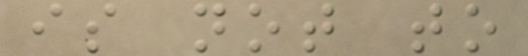is not to
